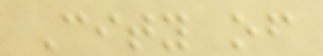City of
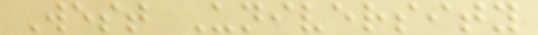West University
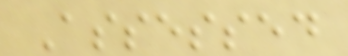Assessed
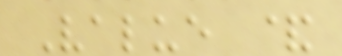Value &
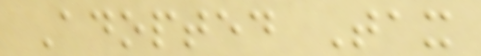Adopted Tax
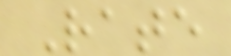Rate
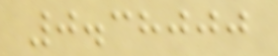0.38000
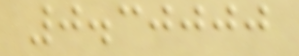0.30000
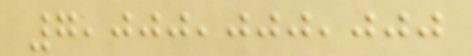7,000,000,000
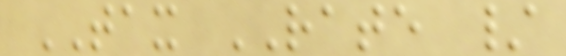TAX RATE /
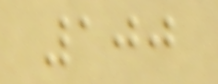100
